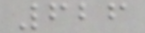626
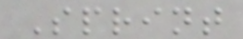Sprint
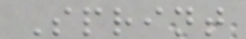Sprint
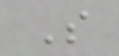S
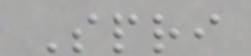Spri
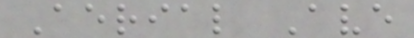Aerial Ave
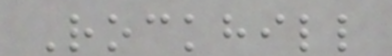Rockhill
